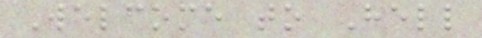Welcome to Hell
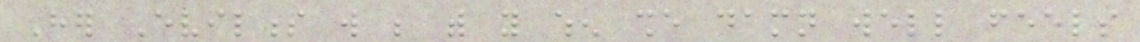Her Evilness will be with you when she damn well feels
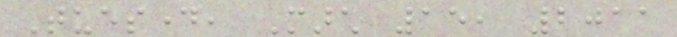Tuesday, March 15, 2011
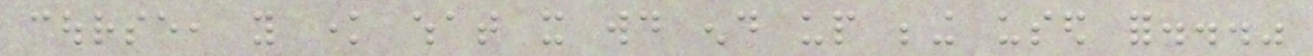course, you know what it would end up being used for..."
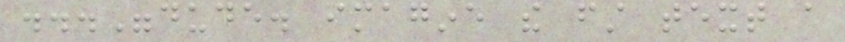..."dude. imagine the first text a
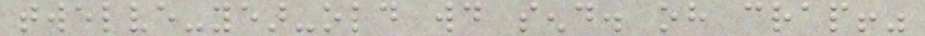twelve-year-old would send. oh crap!"
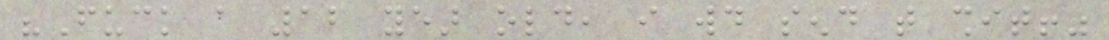"Fuck a 12 year old, i would send that shit!"
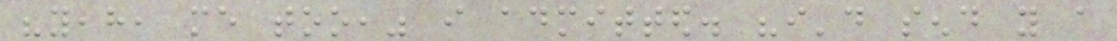"yeah, me too," i admitted. "i'd send you a
